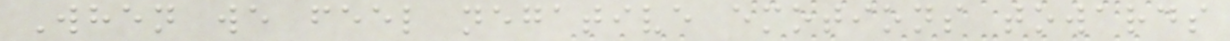When we feel negative emotions towards
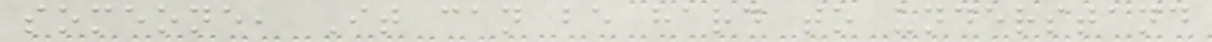someone, It can be hard to understand
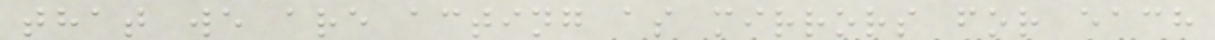that we are acting as mirrors for each
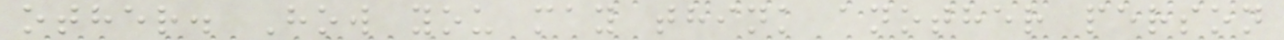other. How you may think another person
